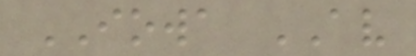IOWA AV
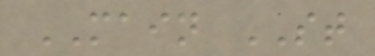MAIN ST
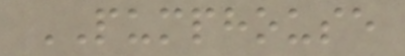PUMPHOUSE
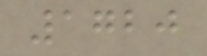1720
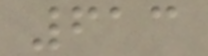613
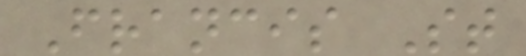Francis St
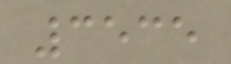3535
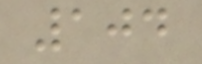104
